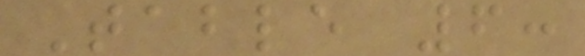Table 6:
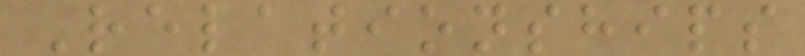Relationships
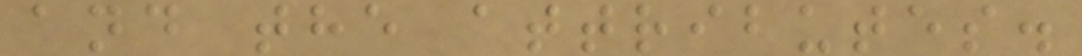and the attributes.
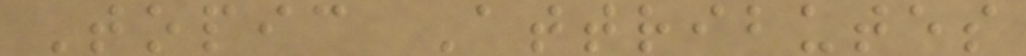Topic Attributes
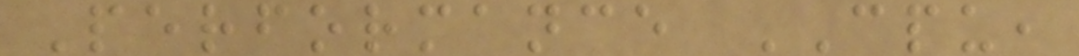Performance CPU,
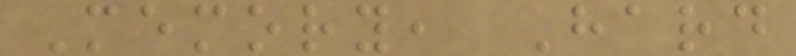Memory, Hard
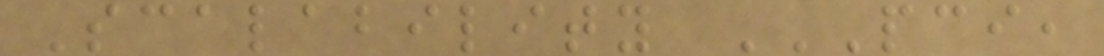Scalability PCI,
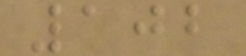102
